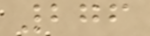276
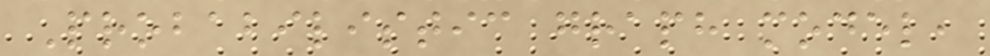Probabilistic graph model,
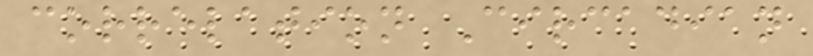correlation Circadian
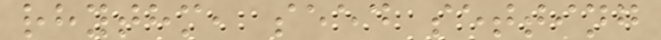rhythm, seed setting
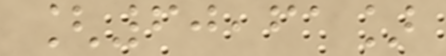[60,61]
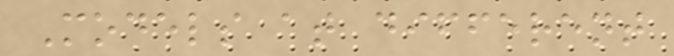Models at different
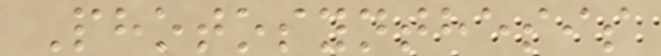Photosynthesis
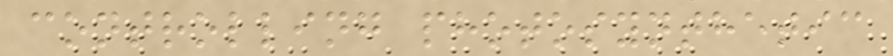controlling photosynthetic
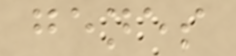genes
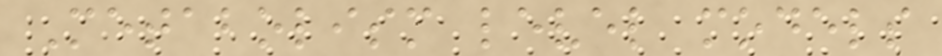Metabolism level models
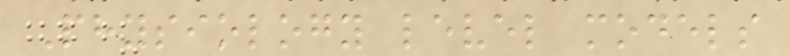Physiology level models
